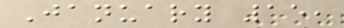January 15,
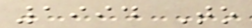1994 To
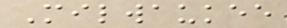Milwaukee
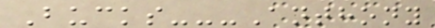Bucks---Anthony
